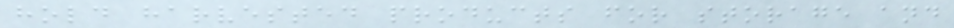hold harvested products for storage and
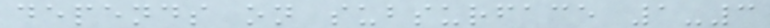depends on subsurface 1-3
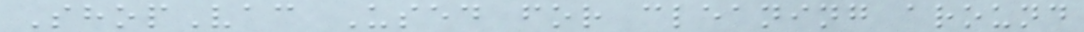ShopVac Used for cleaning around
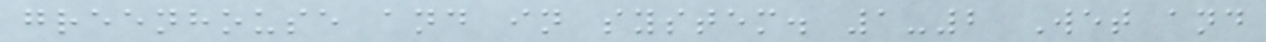greenhouse and in system. 1-2 Wet and
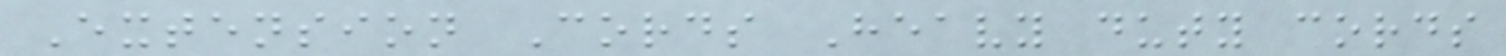Extension Cords Heavy duty cords
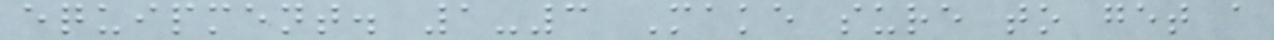equipment. 1-3 Make sure to get a
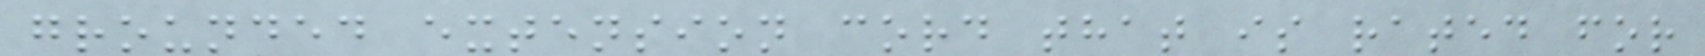grounded extension cord that is rated for
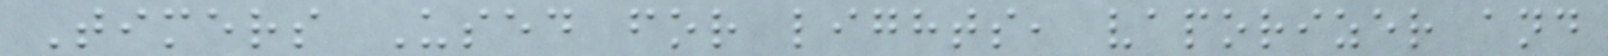Timers Used for lights, vaporizer and
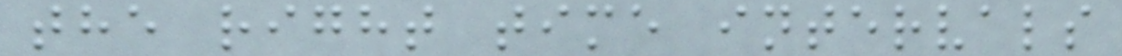the right time intervals
